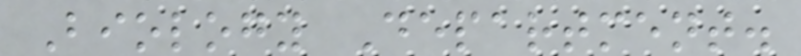Biology Department.
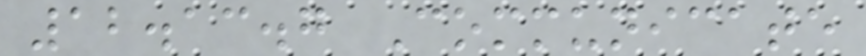12.13.7 Communicate
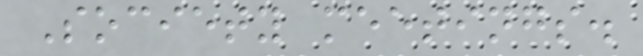Society meetings.
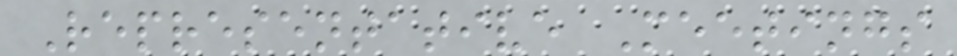Representative Meetings
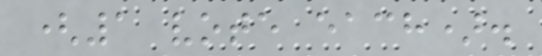(1 vote each).
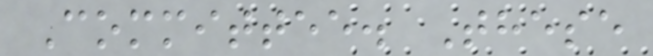Committee. These
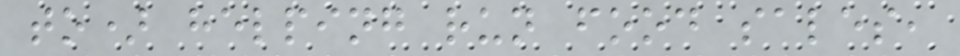to) helping run food sales,
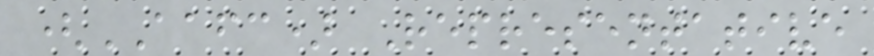(AAFC) Representative
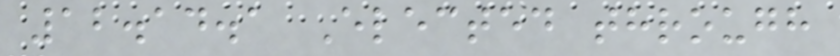12.14.1 Elected through
